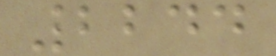2244
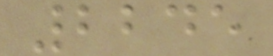2245
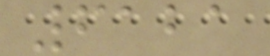6121
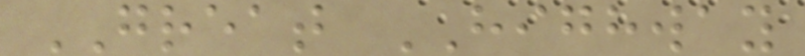GREAT HIGHWAY
